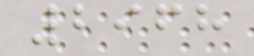2968
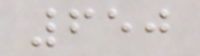650
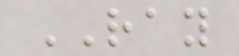RAY
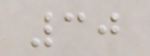30
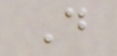D
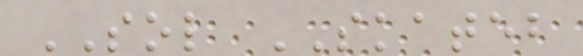SOL SKATEB
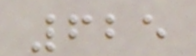625
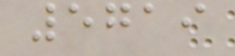5719
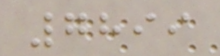7899
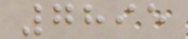7895
